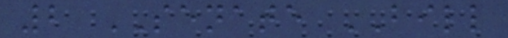2 SENATE BILL
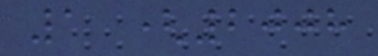1 (2008
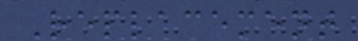Replacement
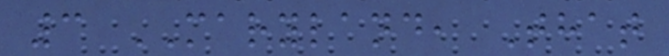3 MARYLAND, That
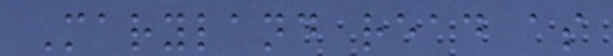Maryland read as
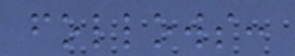follows:
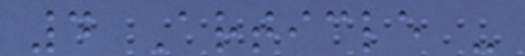4 Article -
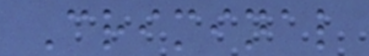Criminal
